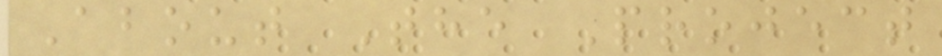About The Project
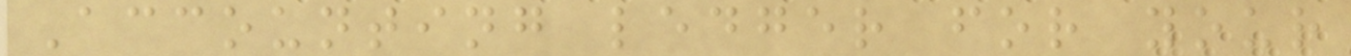Accounting ledger for your
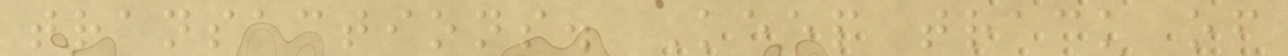transactions. Keep track of
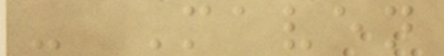- Maven
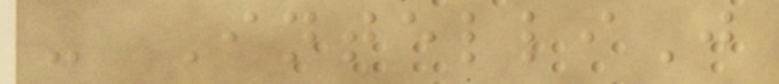- IntelliJ
